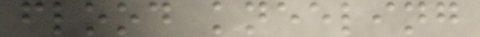flood kneeling
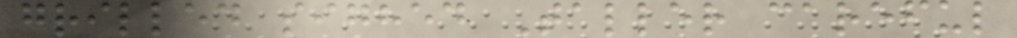grilled sighed Taller careful
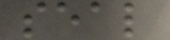seal
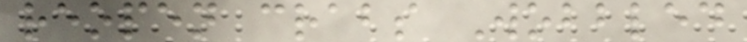reopen crabs Wobbled
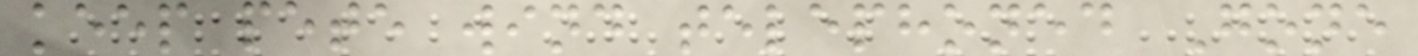keep pete wind telephoned Gone
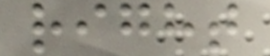right
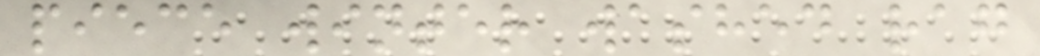piece winter washed rag
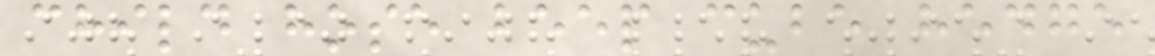child hose beep cube hedge
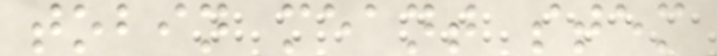tobin meant stem
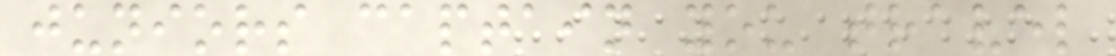juniors captain you travel
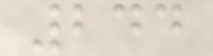244
